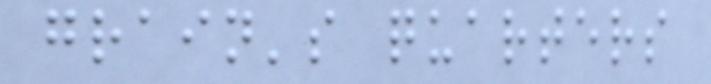grain's quarters
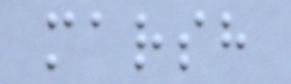marsh
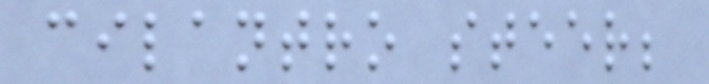cilantro steer;
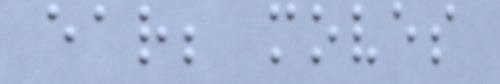ear; moves
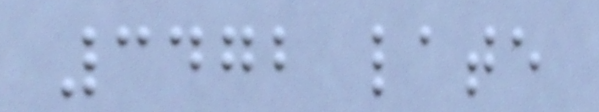3472 late
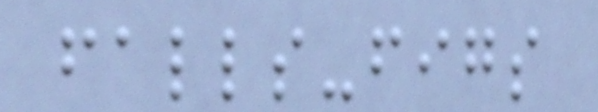falls-figs
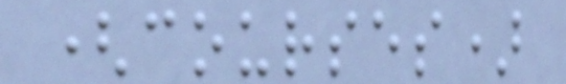(courses)
